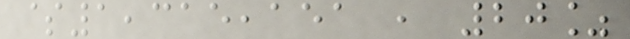$1,315,151 , 20%
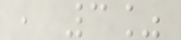, 3%
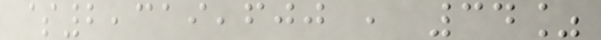$2,319,600 , 34%
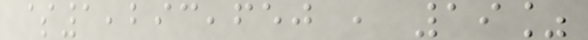$1,293,650 , 19%
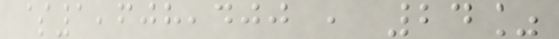$1,608,400 , 24%
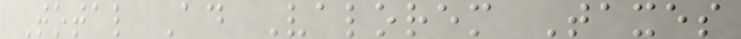Total Ad Valorem Taxes
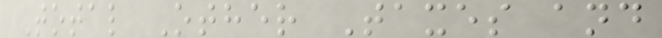Total Other Taxes and
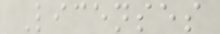Licenses
